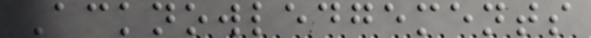Acknowledgements
